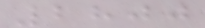2800
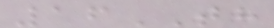16TH
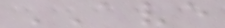AVE
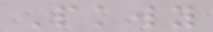Pkwy
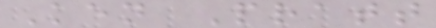Ken Pratt
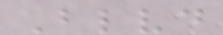Blvd
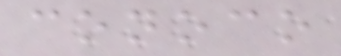conoco
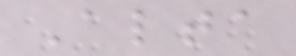Alta
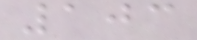103
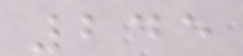245
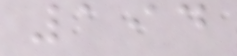194
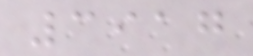3917
